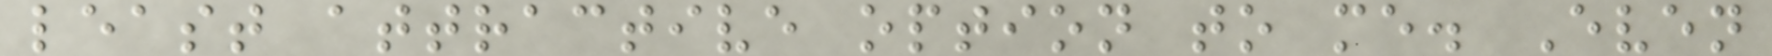least attractive option to me. Even
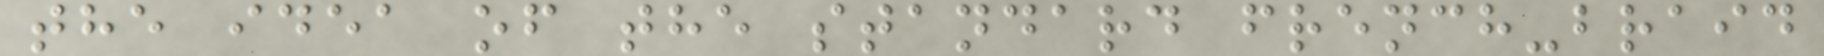the idea of the standard french-braid
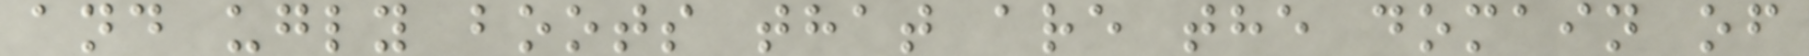and ugly boots that are the domain of
